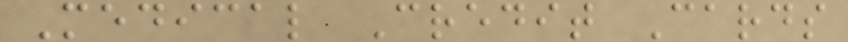Medical Credit Cards
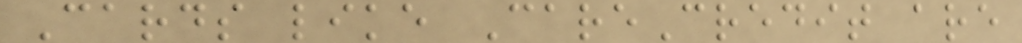Cards like CareCredit are
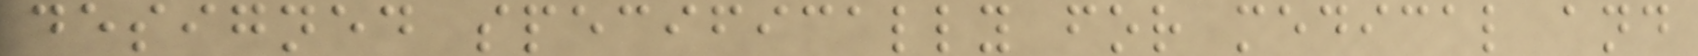designed specifically for medical and
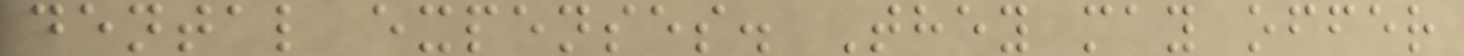dental expenses. They may offer
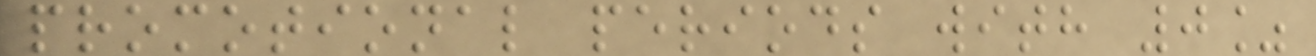promotional periods with 0%
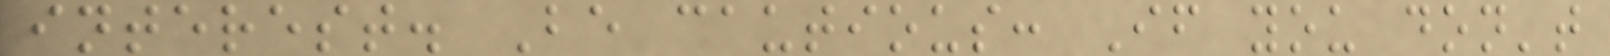interest. Be cautious: If you don't
